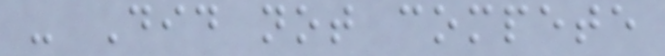- Did not compete
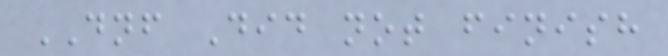DNF Did not finish
